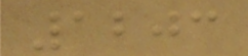1203
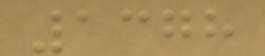1378
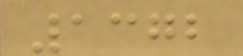1372
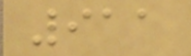911
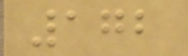172
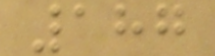187
